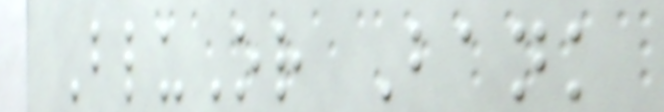BluOr Bank
